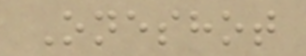Oneshot
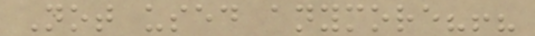Not used anymore?!?
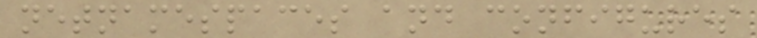netnamespaces and configures
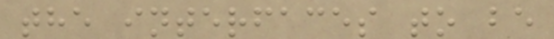the interfaces to be
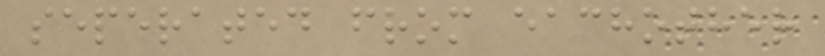seperated from eachother
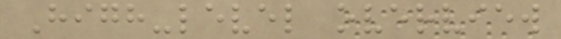High-level overview
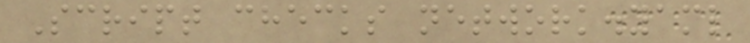Script checks network.yaml
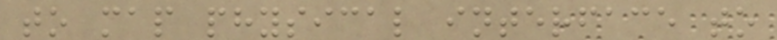to map physical interface to
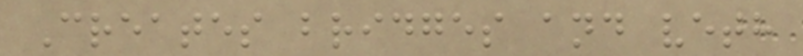Creates bridges and veth
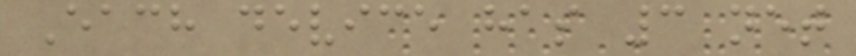Each device has 3 net
